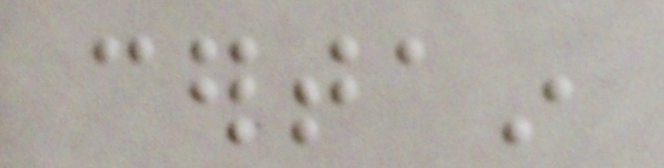certain
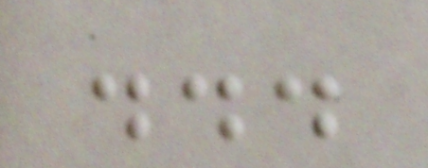...
